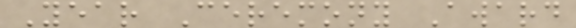Year Ceremony Award
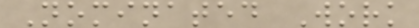Nominated Work
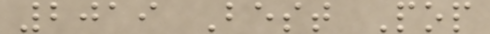2019 Best Pop
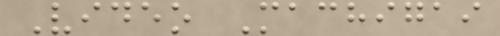Video Machigai
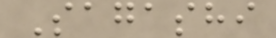Sagashi
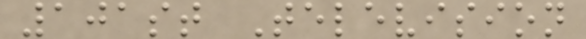101st Television
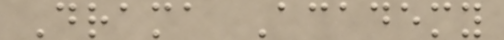Drama Academy
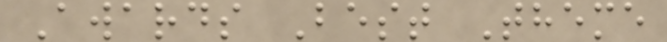Awards Best Theme
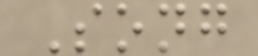Song
